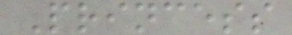Princess
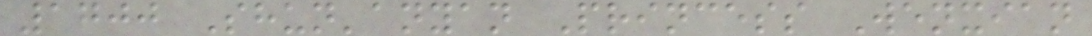1700 Shun'anyan Princess Wenxian
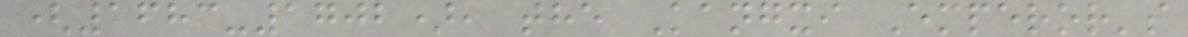(1683-1702), the Kangxi Emperor's
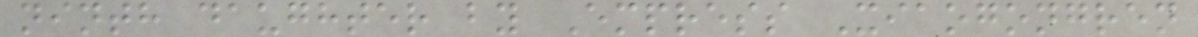ninth daughter by Empress Xiaogongren
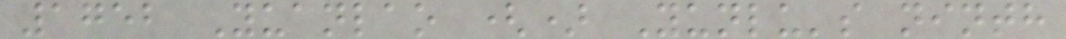1752 Yuanlao () Yunlu's ninth
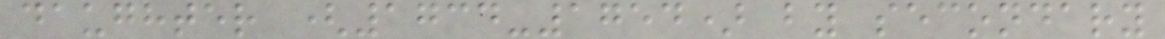daughter (1734-1754) by secondary
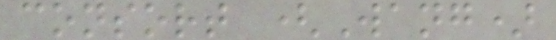consort (Wang)
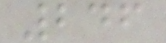246
